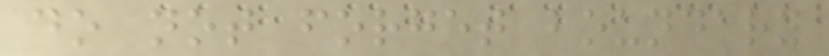do not forget boundary
